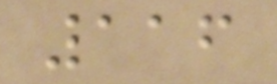116
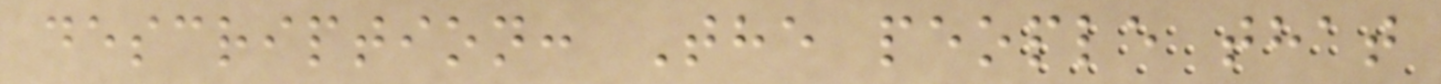description: The people that
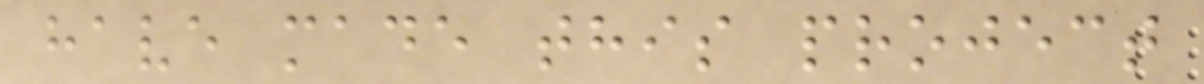have made this project
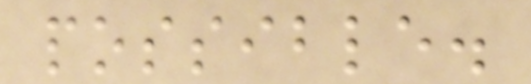possible.
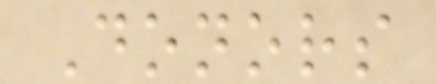Donors
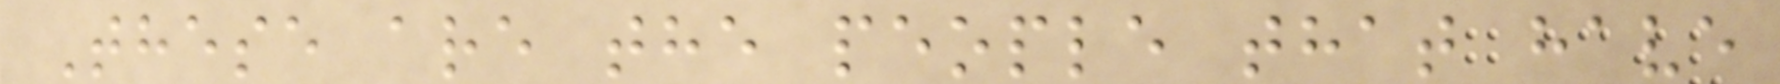These are the people that have
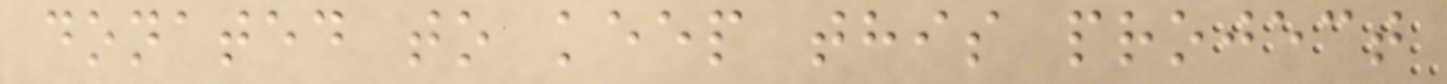donated to keep this project
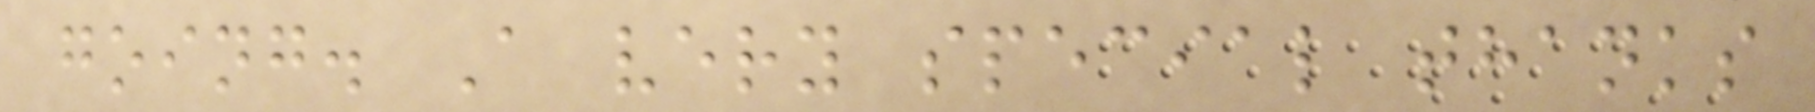going. A very special thanks
